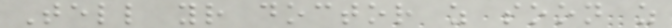Tell your doctor as soon as
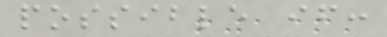possible if:
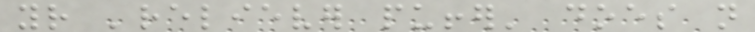your 'reliever puffer' does not
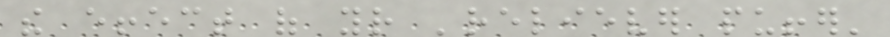the effect of your 'reliever puffer'
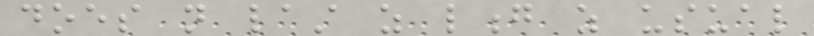does not last as long as usual
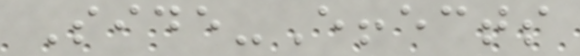Side-Effects
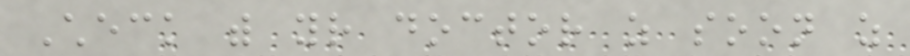Check with your doctor as soon as
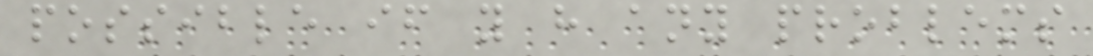possible if you have any problems
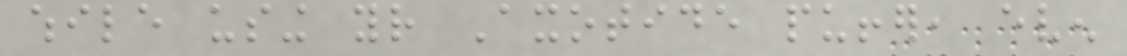while using your Axotide puffer, even
